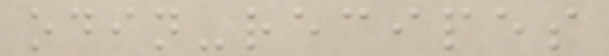odin-recipes
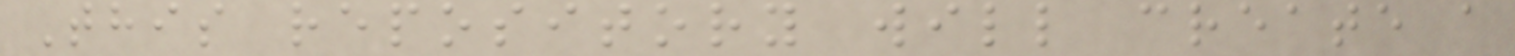This repository will create a
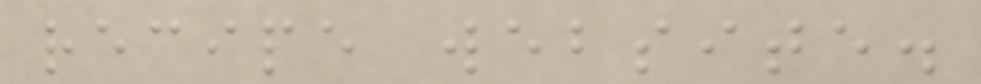recipe website.
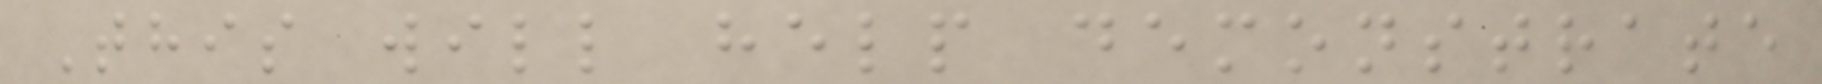This will help demonstrate
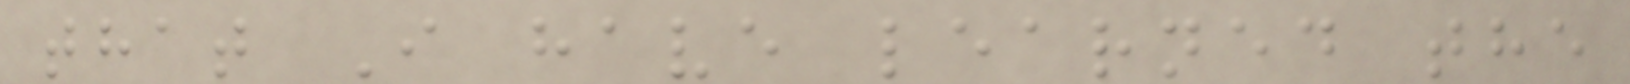that I have learned the
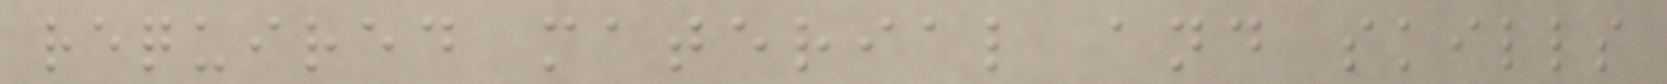required material and skills
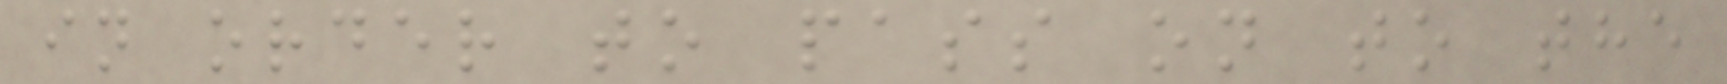in order to pass on to the
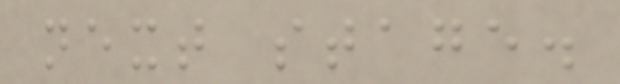next stage.
